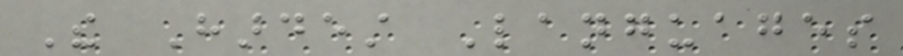The Hardest Languages
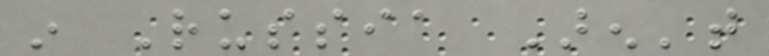in Russia Aren't
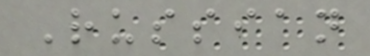Russian
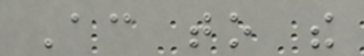According to the
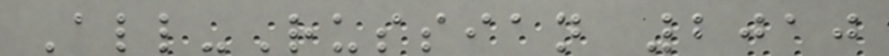All-Russian 2010
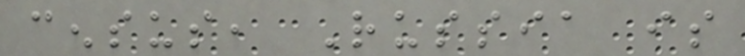census, Russia is
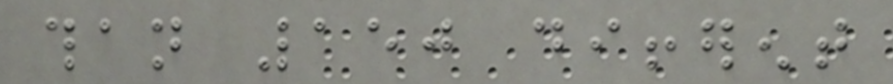than 150 different
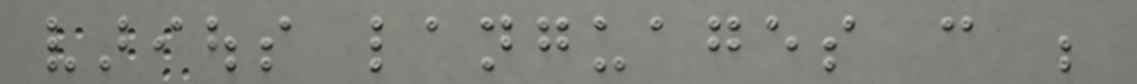various languages can be
